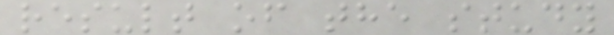result of the study
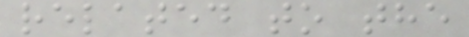related to the
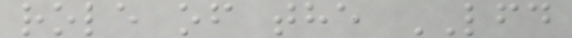role of the LFD
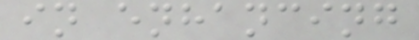in enhancing
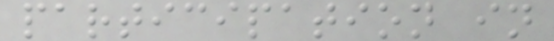participation in
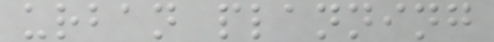urban planning
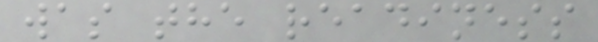was the readiness
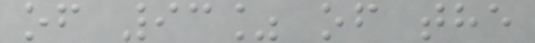of 93% of the
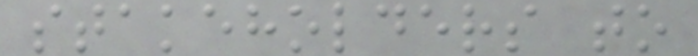stakeholders to
